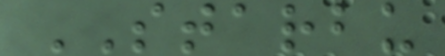STARBU
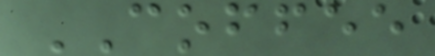COFFEE
